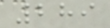289
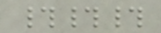###
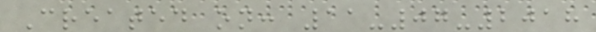Created on: 11-07-2018
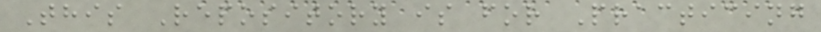This Repository is for Practicing
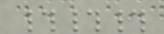###
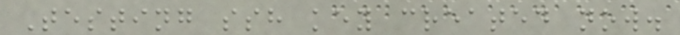Testing ssh key created now.
